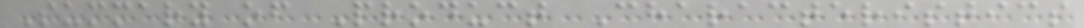Summary of Product Characteristics
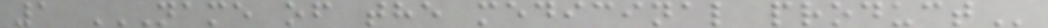1 NAME OF THE MEDICINAL PRODUCT
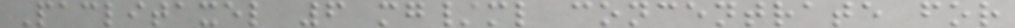Paclitaxel 6 mg/ml concentrate for
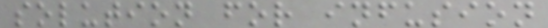solution for infusion
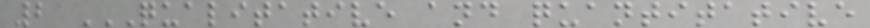2 QUALITATIVE AND QUANTITATIVE
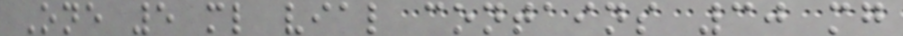One 5 ml vial contains 30 mg
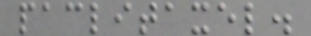paclitaxel.
